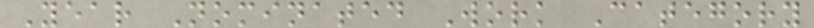Year Nominated Work Category
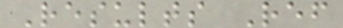Results Ref
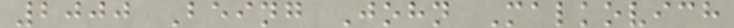2000 Being John Malkovich
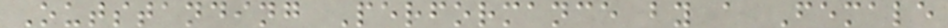Outstanding Performance by a Female
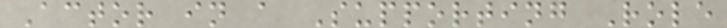Actor in a Supporting Role
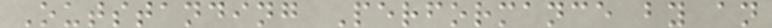Outstanding Performance by an
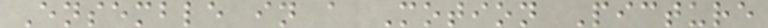Ensemble in a Motion Picture
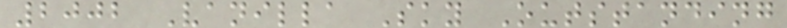2002 Vanilla Sky Outstanding
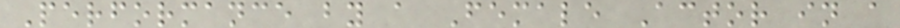Performance by a Female Actor in a
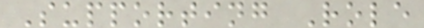Supporting Role
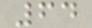64
